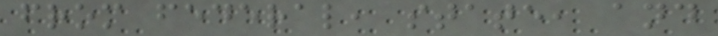from federal, state, and
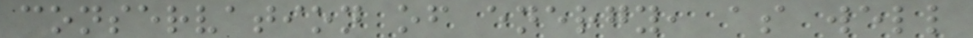conservation of energy, as well
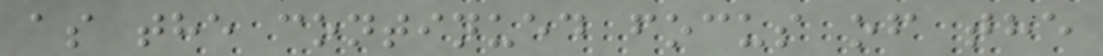as the continued focus of the
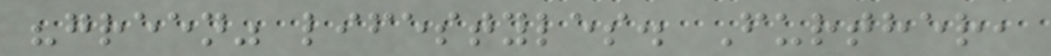"green" lifestyles. Further,
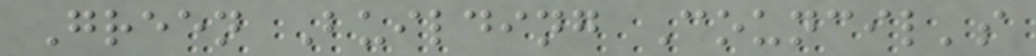Green Building Council's
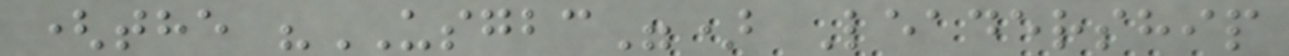(the "USGBC") Leadership
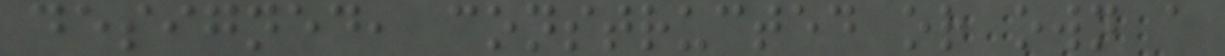designed, constructed or own a
